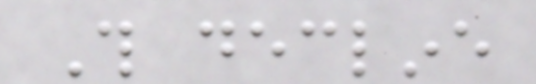This decline
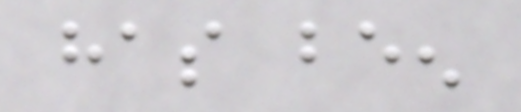has been
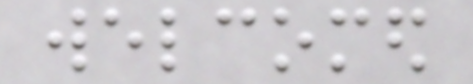welcomed
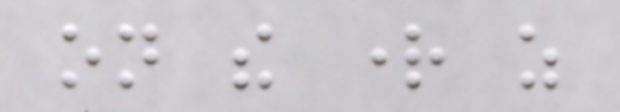on the right as
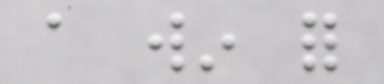a win for
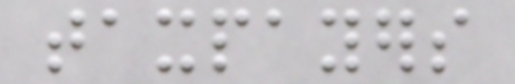taxpayers
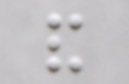and
